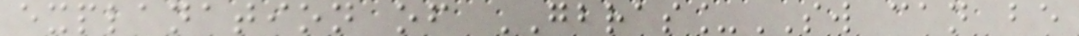explanation of GBRAS_SW can be
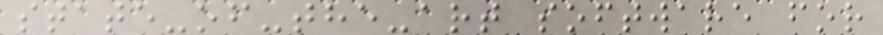state-of-the-art software for
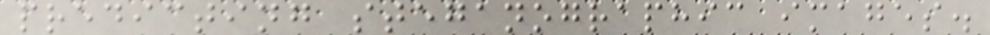predicting steganographic images.
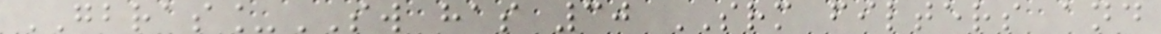GBRAS_SW has 30 SRM filters and
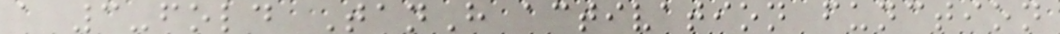a 3-fold TanH activation function
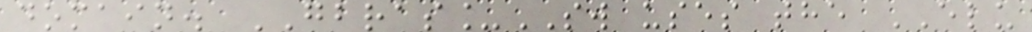domain. GBRAS_SW uses the ELU
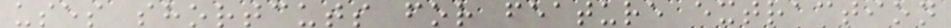uses shortcuts for feature extraction
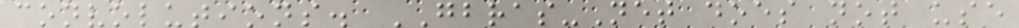convolutions. GBRAS-Net does not use
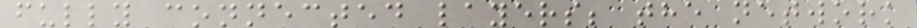fully connected layers; the network
